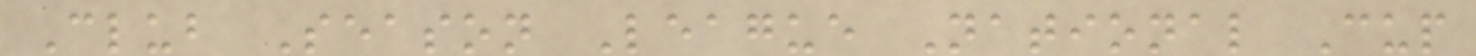Club Season League National Cup
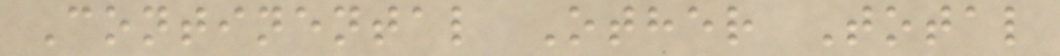Continental Other Total
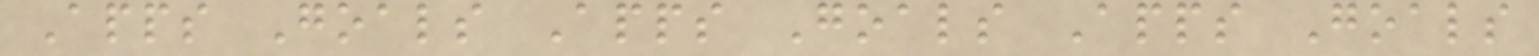Apps Goals Apps Goals Apps Goals
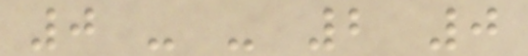0 - - 2 0
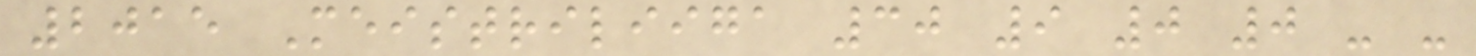2015 Meistriliiga 30 9 0 0 - -
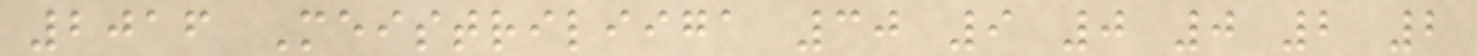2016 Meistriliiga 30 9 0 0 2 2
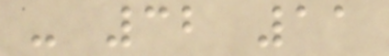- 32 11
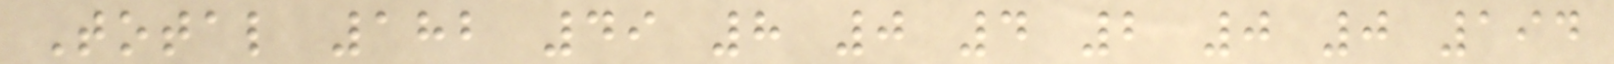Total 182 49 8 0 4 2 0 0 194
